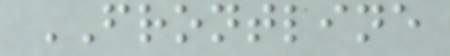FRONTLINE
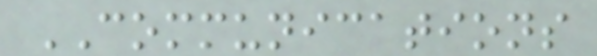COMMUNICATIONS
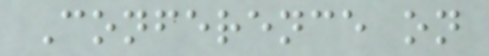Conference on
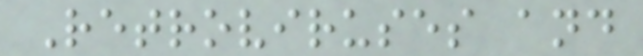Retroviruses and
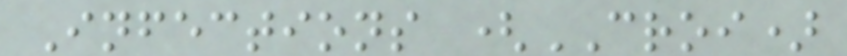Infections (CROI)
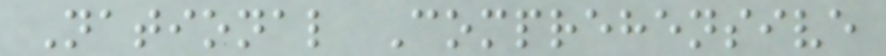National Comprehensive
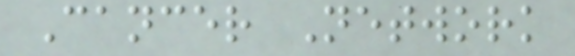Cancer Network
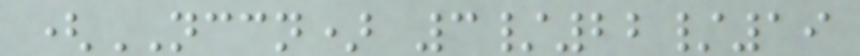(NCCN) 3/22/19
